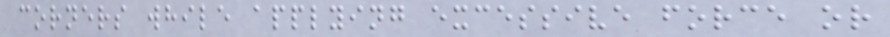corners while applying excessive force or
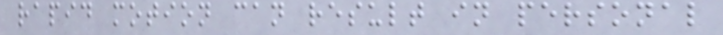rapid motion can result in personal
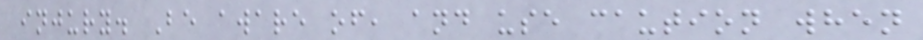injury. Be aware of, and use caution when
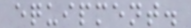equipment.
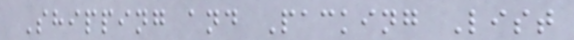Shipping and Packing List
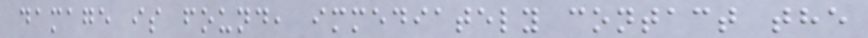damage is found, immediately contact the
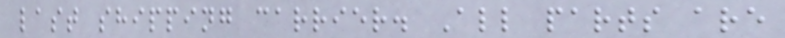last shipping carrier. All parts are
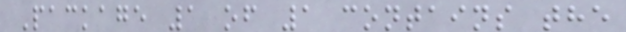Package 1 of 1 contains the
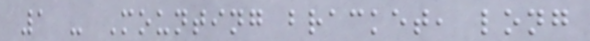1 - Mounting bracket, long
